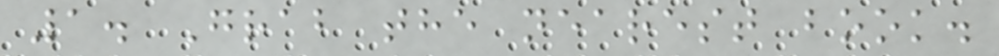1. Grab the nearest book.
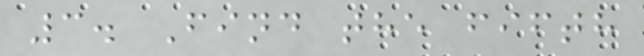3. Find the fifth
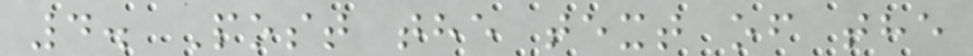4. Post the text of the
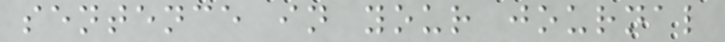sentence in your journal
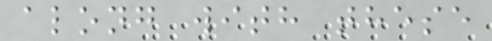along with these
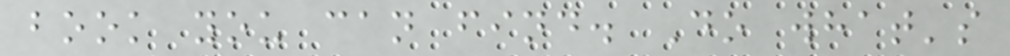book you can find. Do what's
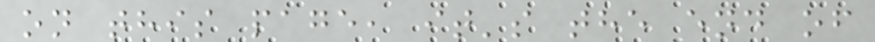on this page, it's the end of
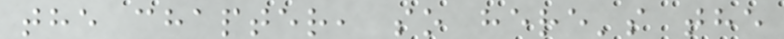the chapter, so here's the
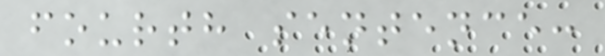fourth sentence:
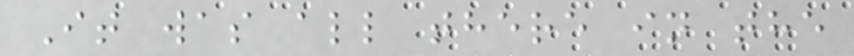It was all there in the
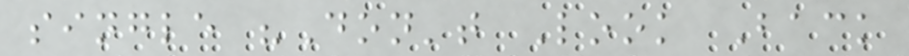single "Don't Look Back
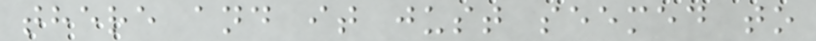there and it just seemed to
